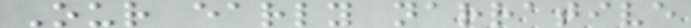Our early narrative
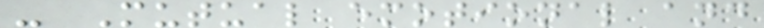- Mutual emotional and
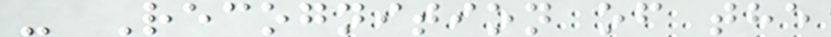- Recognition of the
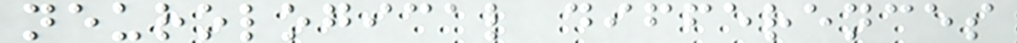neurological differences
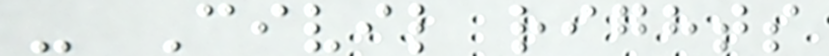- Civil rights
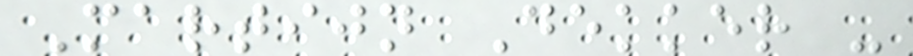Martijn Dekker -
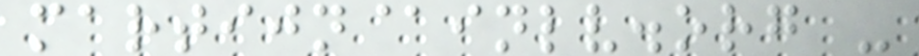martijn@inlv.org -
